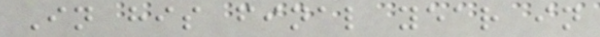In his final year in
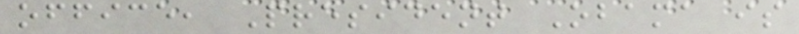office, President Obama is
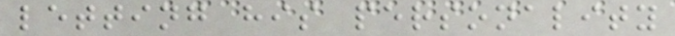letting his personality
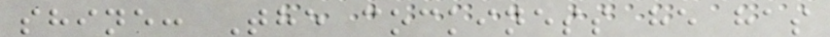shine: The cockiness he has
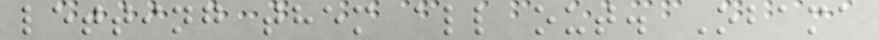letting them all out. Obama
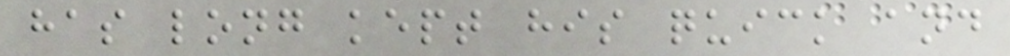has long kept his quick and
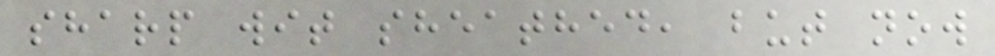sharp wit sheathed, but now
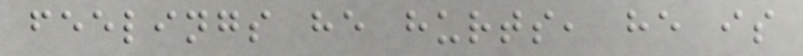feelings he hurts, he is
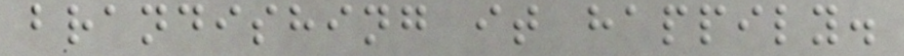brandishing it happily.
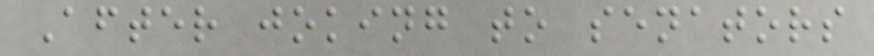After joking to senators
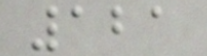121
